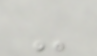-
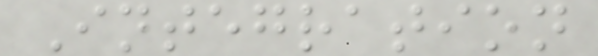Integration
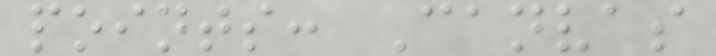points: Canvas
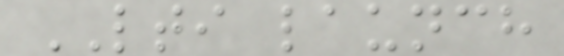LTI launch
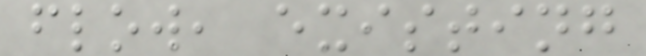flow, existing
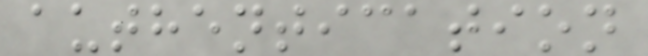authentication
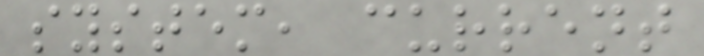system, current
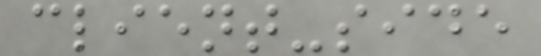client-side
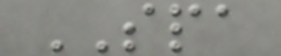SPA
